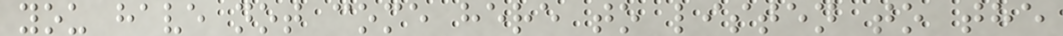you have not come here to listen to the
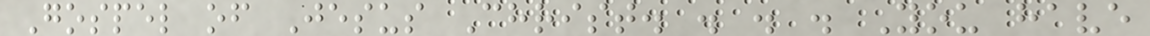Gospel of Jesus Christ. . . . You have
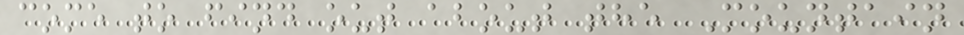come to find out about the Mountain
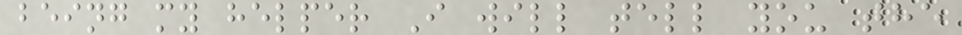being my helper I will tell you the
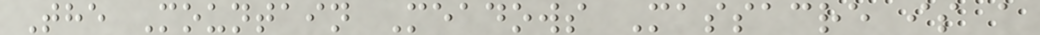The Mountain Meadows Massacre is a
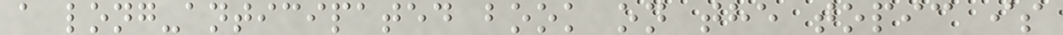a long-anticipated book on the topic is
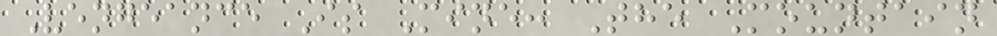Vengeance Is Mine: The Mountain
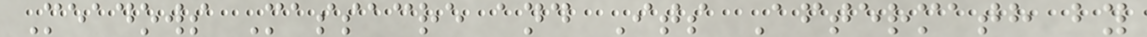Meadows Massacre and Its Aftermath by
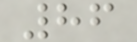86
